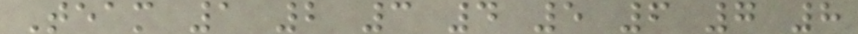Team 1 2 3 4 5 6 7 8
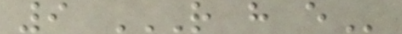9 R H E
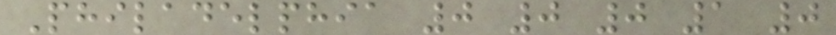Philadelphia 0 0 0 1 0
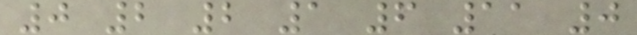0 2 2 1 6 11 0
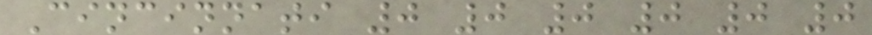Cincinnati 0 0 0 0 0 0
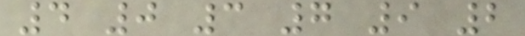4 0 3 7 9 2
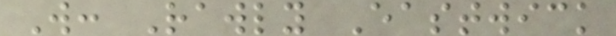W: Rawly Eastwick
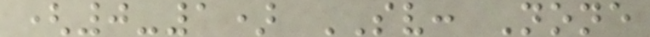(0-1) SV: None
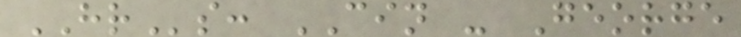HRs: CIN - George
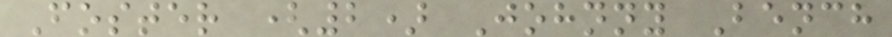Foster (2) Johnny Bench
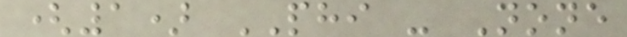(1) PHI - None
